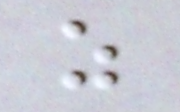as
